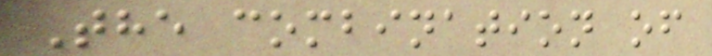The combination of
